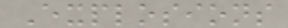Explosions
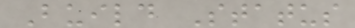Build Status
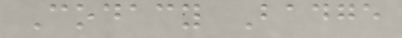Codacy Badge
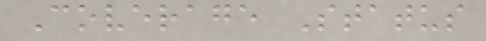Coverage Status
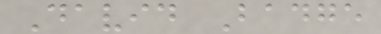David Badge
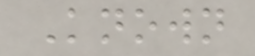Known
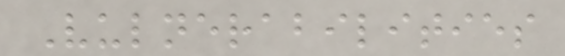Vulnerabilities
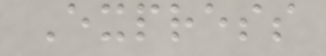Express
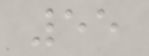55
